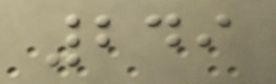249
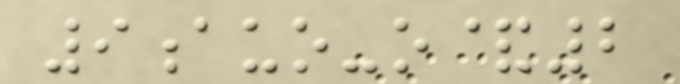9auo-o&2
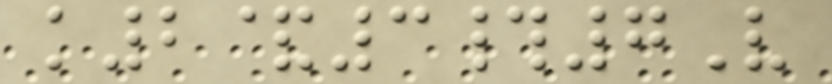k2&3#7V
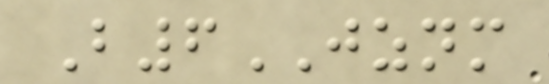B6JZNM
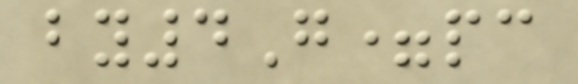by4G=pc
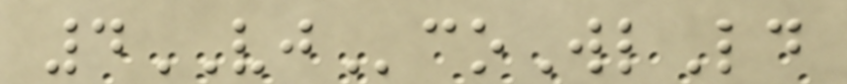4VJcoWlLd
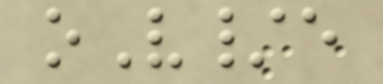oV/e
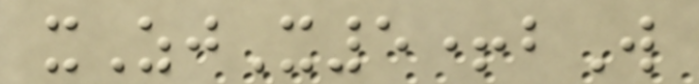xZjX5+bW
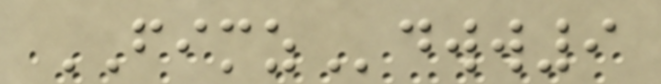FIMZdww9
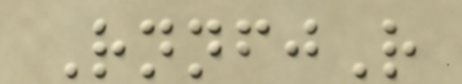RnnfjR
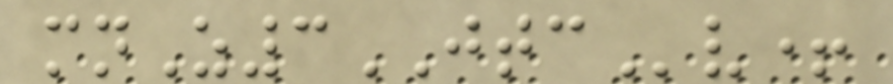mnZ3JTCv+
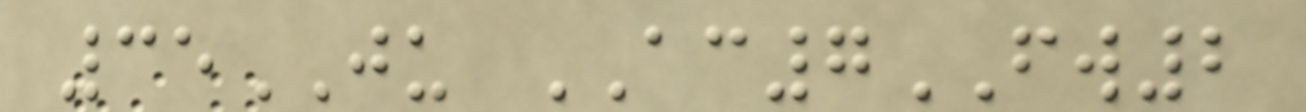35JU AC7FW2
